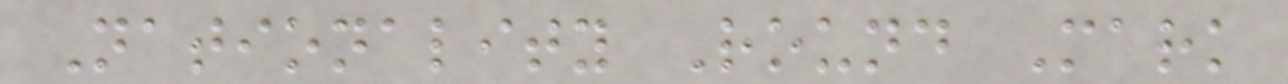Nationality Round Mark
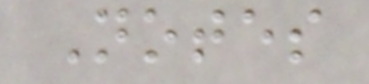Notes
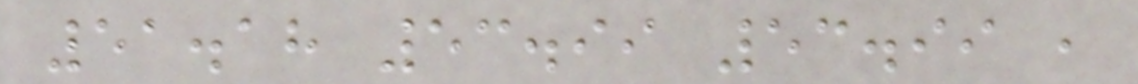51.18 53.99 53.99 ,
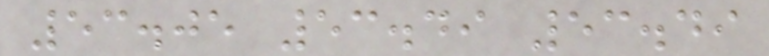53.05 53.49 53.49
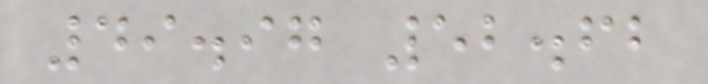49.97 52.62
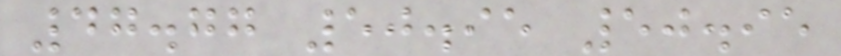47.77 50.95 50.95
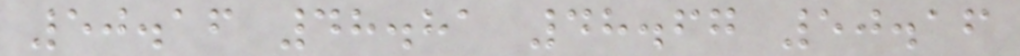50.16 48.81 48.67 50.16
